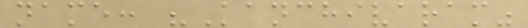name: "Kanchivaram"
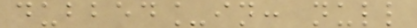dubbed_in: null
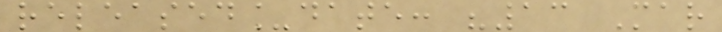released_date: "13 Mar
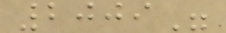2009"
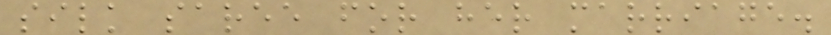silk saree for her marriage.
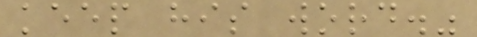keep his word."
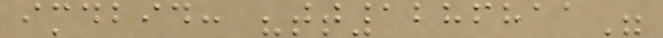imdbid: "tt1286811"
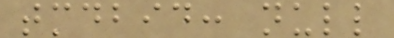tmdbid: null
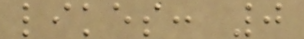likes: 0
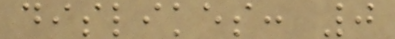dislikes: 0
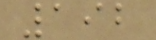192
